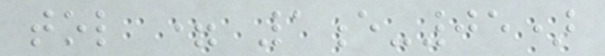tol = 1e-05)
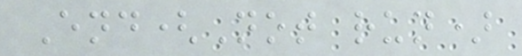End(Not run)
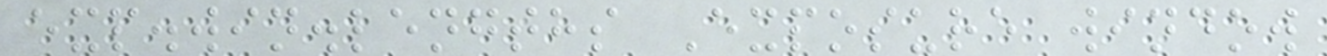exp.win.lengths Exposure window
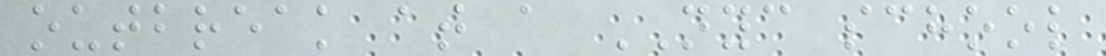outbreak at a NYC school
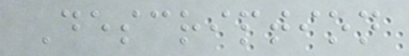Description
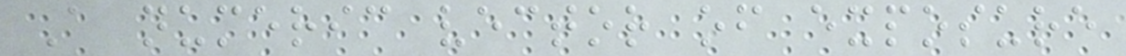A numeric vector of exposure
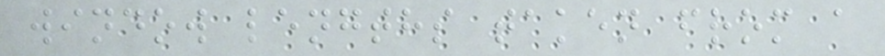window lengths taken from a
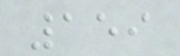159
